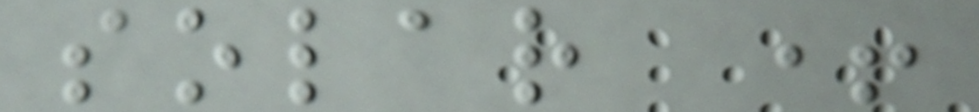solar +
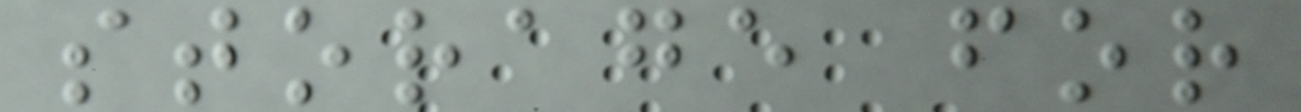storage for
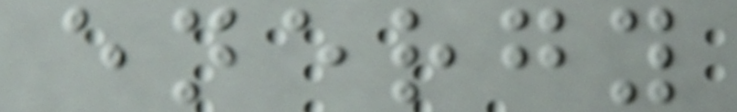energy
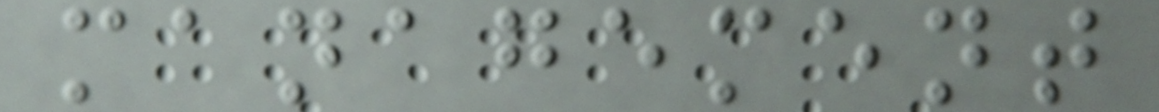management
